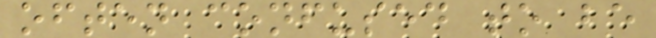often confused to be
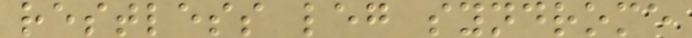restless leg syndrome
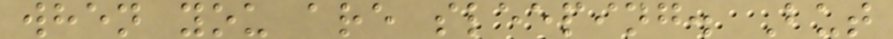when you are sleeping. But
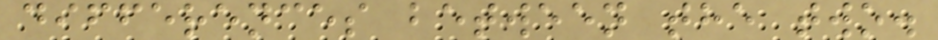differences between the two.
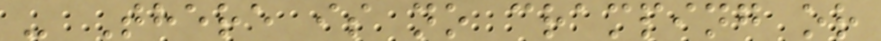- There is no cramping or
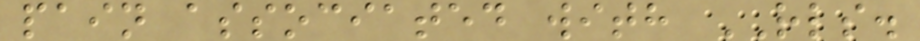pain associated with RLS.
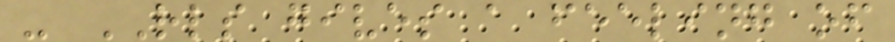- RLS gives a feeling of
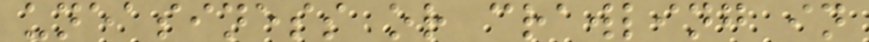uneasiness or crawling in
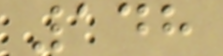148
